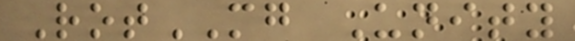RotMG Unity
